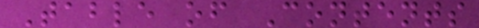Table of Contents
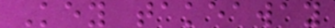Key takeaway
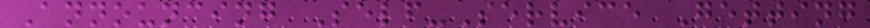Announcing Self-Service Getting
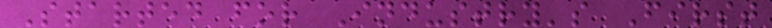Started for Industry's First
